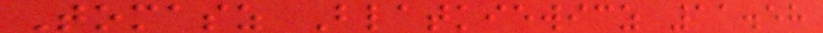Tomasz Blatkiewicz 11.58
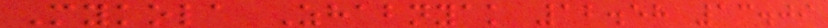Mykola Zhabnyak 12.58 13.09
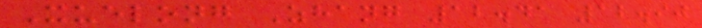Xuelong Zhang 12.41 12.90
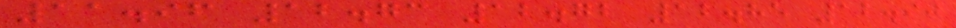11.96 12.73 12.72 12.85 12.90
